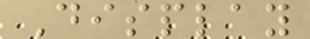Display
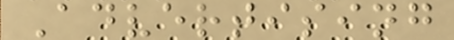Advertising
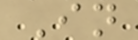In
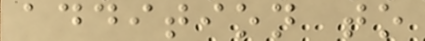addition to
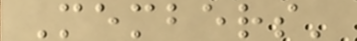Members'
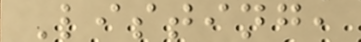Listing,
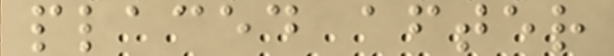placed after
